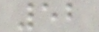52
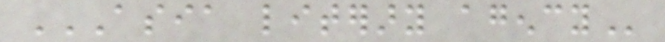ASIA LITERARY AGENCY
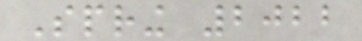Spring 2022
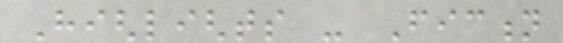Highlights - Fiction
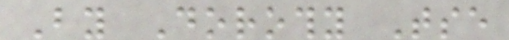By Dorothy Tse
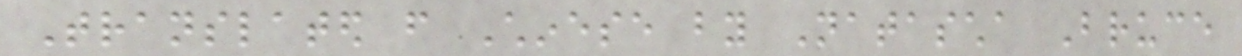Translated from Chinese by Natascha Bruce
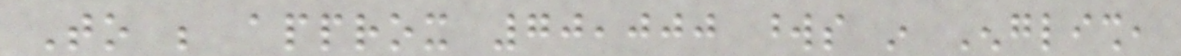To be approx 70,000 words in English,
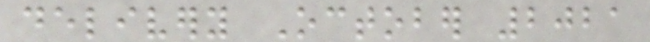delivery October 2021
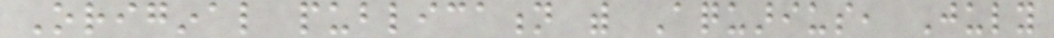Original publication with Aquarius, July
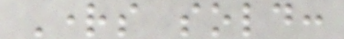Rights sold:
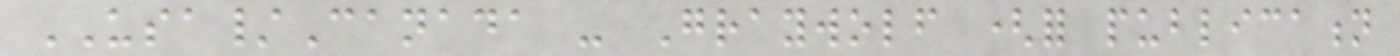USA/Canada - Graywolf (for publication
